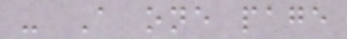- A one page
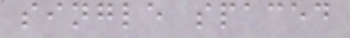single spaced
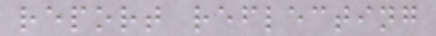report reflecting
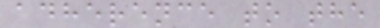adherence to the
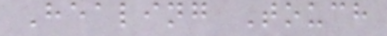Healing Touch
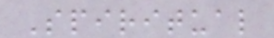Spiritual
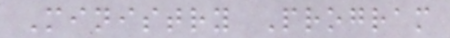Ministry Program
